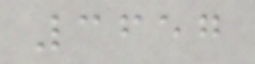3657
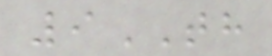9TH
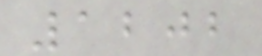1202
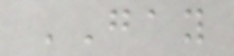GAY
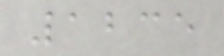1235
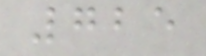725
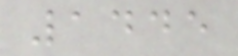1445
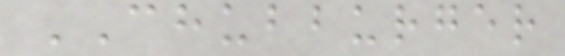CHUBBURGER
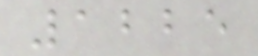1225
